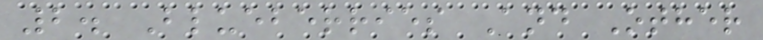2. Blueberries And Other
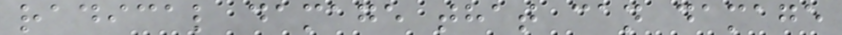radical damage that can damage
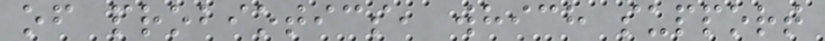of probiotics, which support
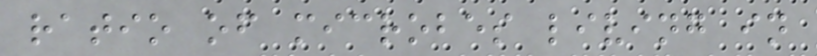ratio of microbes living in
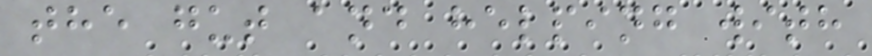the gut and helping with
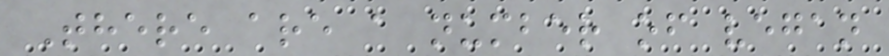There are a number of vegan
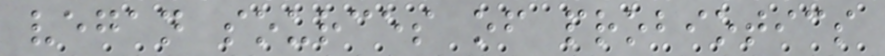vegan sources of probiotics
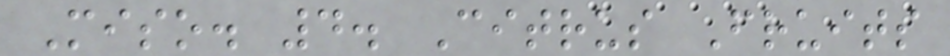Miso. 4. Citrus Fruits
